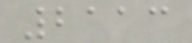2113
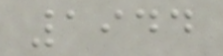1944
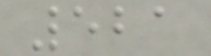521
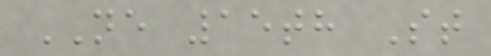NE 15th St
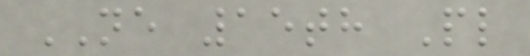NE 15th Pl
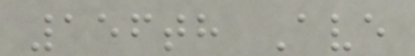156th Ave
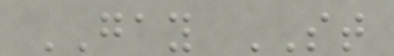GAY ST
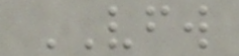VFW
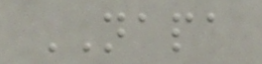NAPA
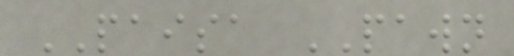PAISA PAWN
